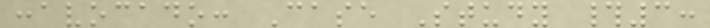:avocado: Case Study #3:
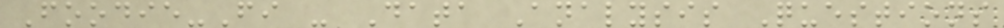Foodie-Fi - Data Analysis Questions
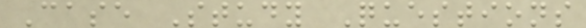Case Study Questions
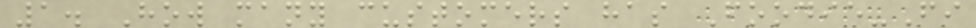1. How many customers has Foodie-Fi
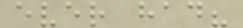ever had?
